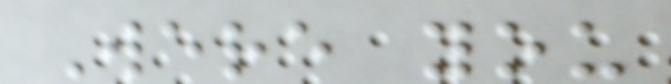Were you
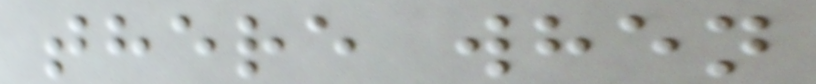there when
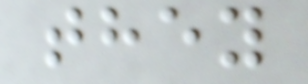they
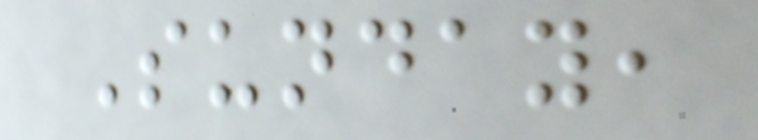Sunday,
